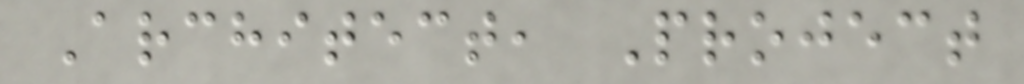Architect, Project
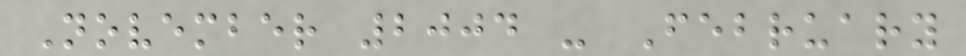November 2004 - February
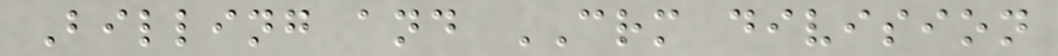Billing and CRM division
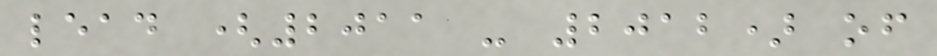lead (2011 - 2012) of
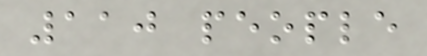110 people
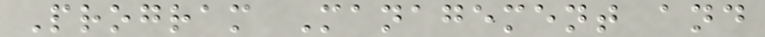Program Management and
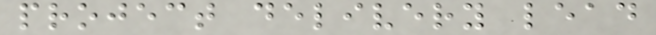project delivery lead
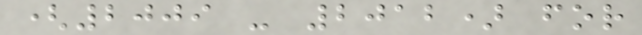(2009 - 2012) for
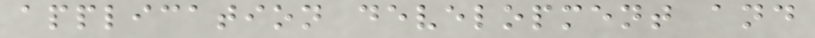application development and
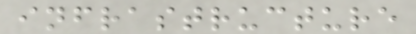infrastructure
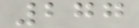277
